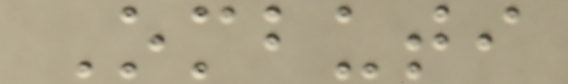Ombuti
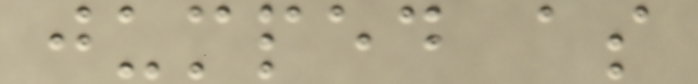jumped as
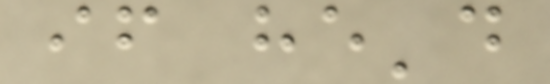if he'd
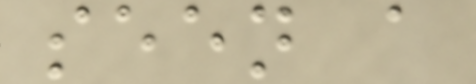seen a
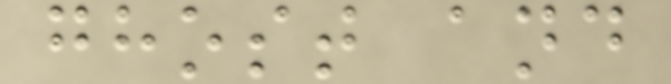ghost and
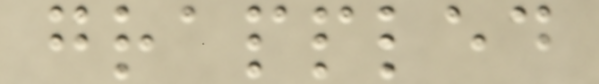grappled
